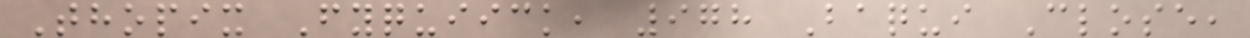Thopix Fyquiick, 978 Baqui Close,
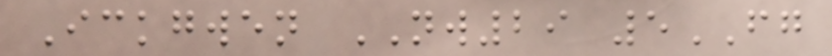Ickgwen NW29 5FG
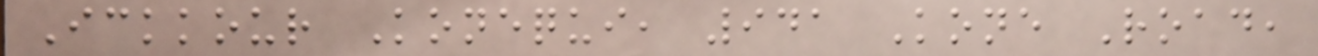Ickkour Konequi, 941 Kone Road,
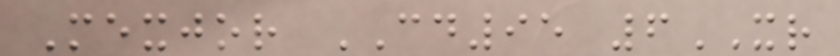Mexjor CD95 6XR
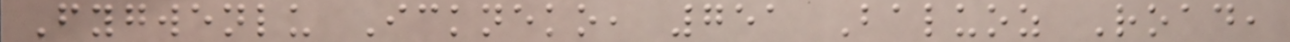Fygwenlu Ickneko, 751 Baluoz Road,
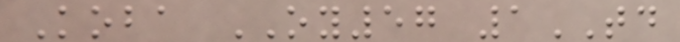Koba OY57 1TD
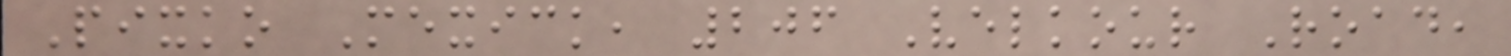Pixko Mexick, 206 Velkour Road,
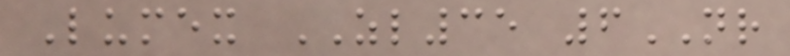Lumex ZL35 6NR
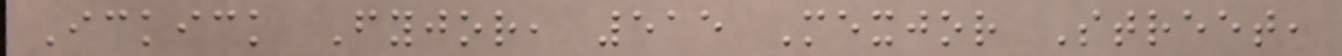Ickick Fyjor, 515 Mexjor Street,
